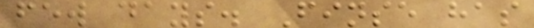few days. Finse has
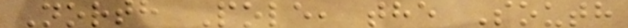North Pole, the South
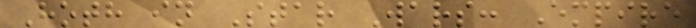Hoth in Star Wars: Empire
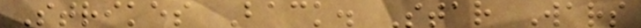Strikes Back. Star Wars
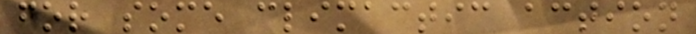for some climactic action
